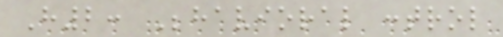H2: Behavioral control
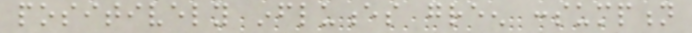positively influences green consumption
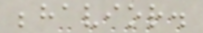behavior.
